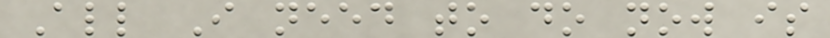All I need to do now is
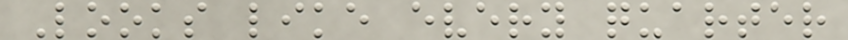Looks like every quarter
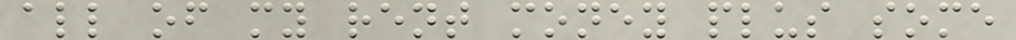all of my rent money plus some
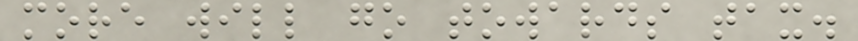more will go towards tax.
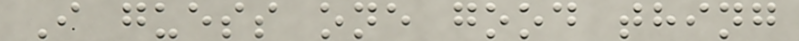I guess one good thing
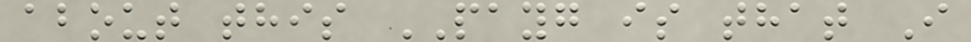about this PAYG is that I
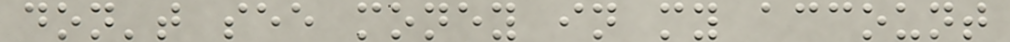don't see money in my account
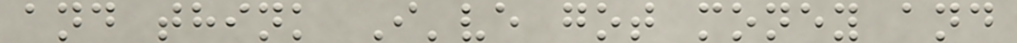and think I've got money and
